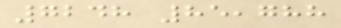7248 85,788
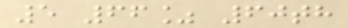5 66% 60th
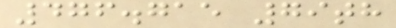476.715 79th
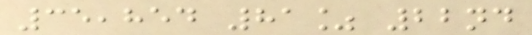35,854 81% 22nd
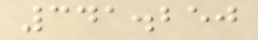341.250
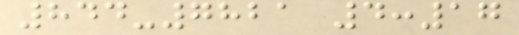844-7821 4:17
